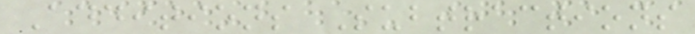Additions Subtractions
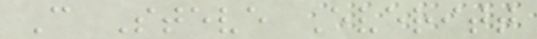C Steve Everitt
